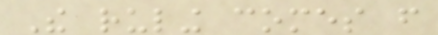The ruling comes from
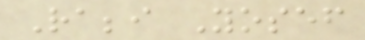Rabbi Yosef
